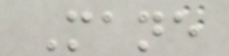Mane
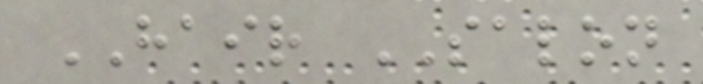HAIR SALON
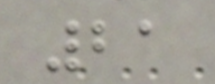21
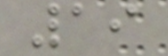19
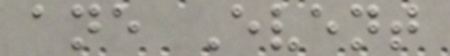ane Event
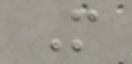M
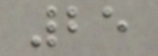25
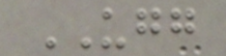UGG
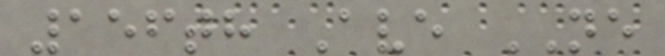156th Ave NE
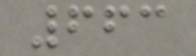663
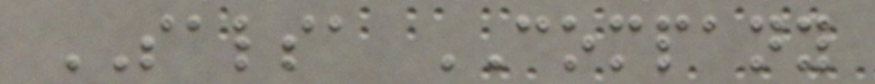SALSA COMPANY
